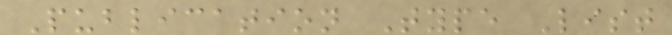Publication Type List
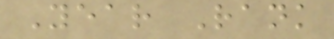Year Rank
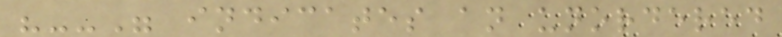"--" indicates an unordered
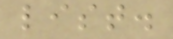list.
